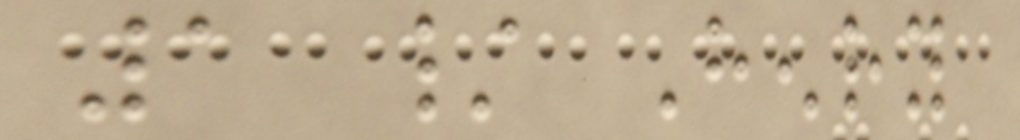1 / Henry
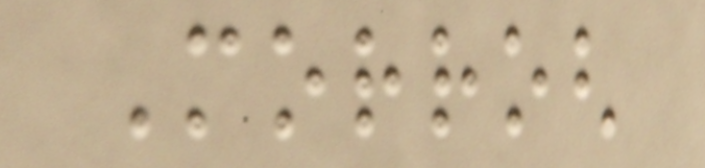Morrogh
